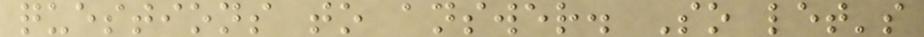questions to answer. So let's
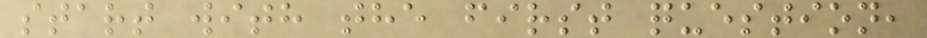start with the first question,
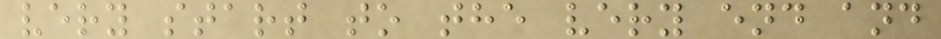very start to the very end and
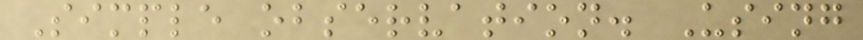Simple observation. Using
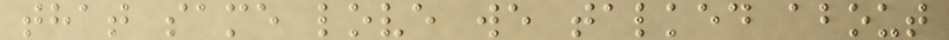that same love we talked about
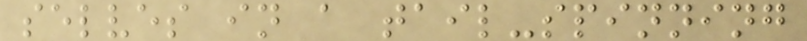selves in a tail-spinning
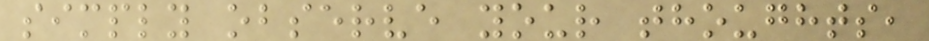simply observe your thoughts,
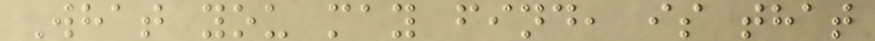What you may find, is that
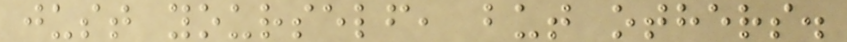just yourself, but others.
